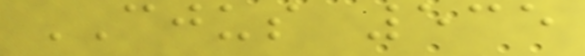CJUS 535
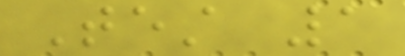Test 1
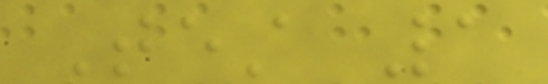Test 1
